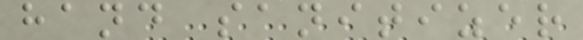hand sanitizer
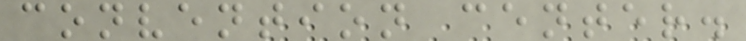convention center.
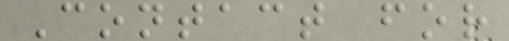Contact for
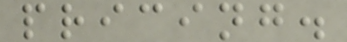pricing.
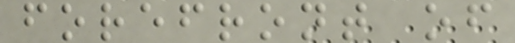forefront of
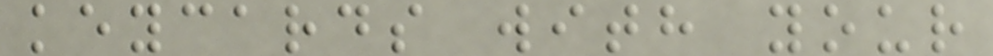keycards with your
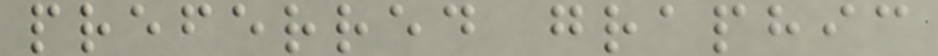preferred graphic
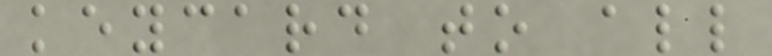keycard to all
